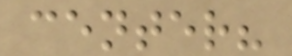center?
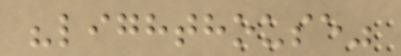"lighthouse"
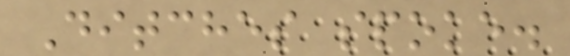Ditches spoke.
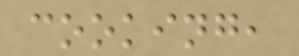cooking,
